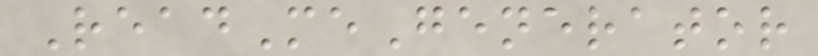ReadMeGenerator
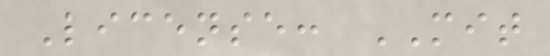License: MIT
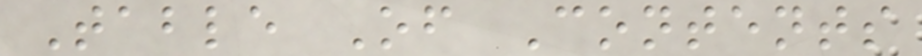Table Of Contents
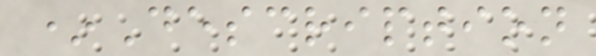*Description
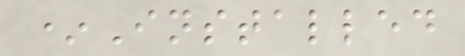*Installed
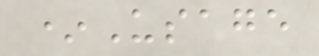*Usage
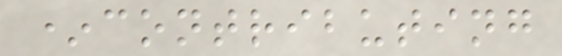*contributing
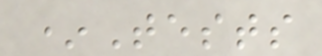*Tests
